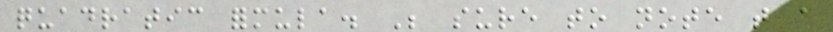quadratic formula. Be sure to note that a
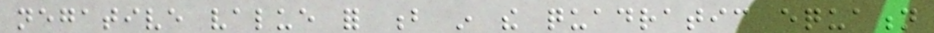negative value for b in the quadratic equation
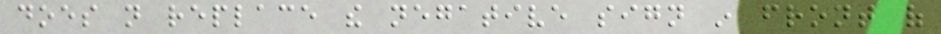does not replace the negative sign in front of
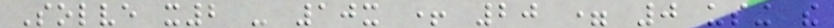Solve x2 - 10x + 20 = 0 using the
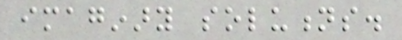imaginary solutions.
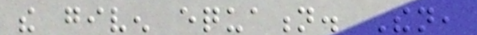the given equation. Then,
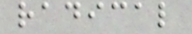radical
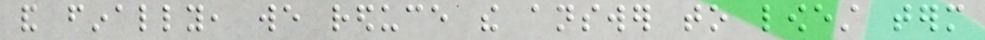and finally, we reduce the answer to lowest term
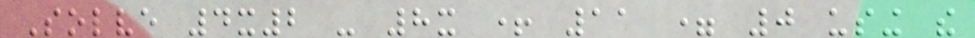Solve 4x2 - 8x + 11 = 0 using the
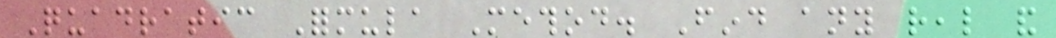Quadratic Formula Method. Find any real and
